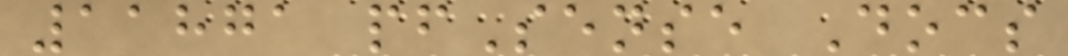11871 pfSense Docs
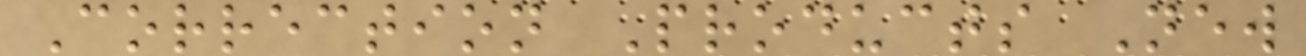Correction Products New
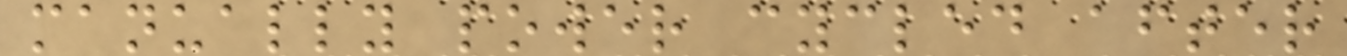manually power cycled after
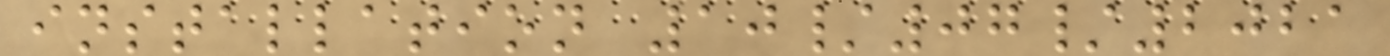installation 10/07/2021
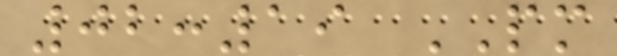02:19 PM
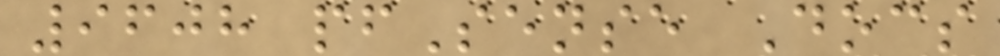9608 pfSense Docs
